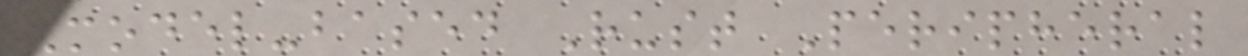Model-based Rust Peripheral
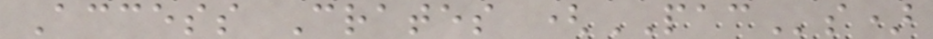Access Crates (PACs)
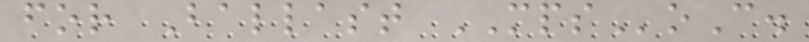for Ballast MPSoC.
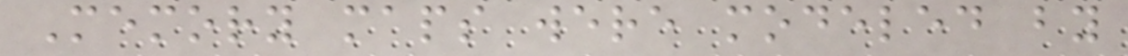Memory maps were modeled by
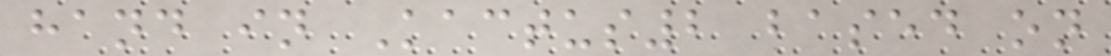hand in Kactus2 based on
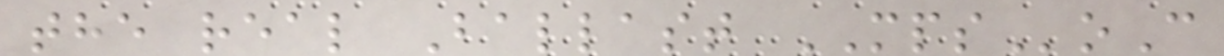the real Ballast MPSoC
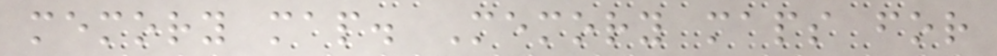memory map. Memory maps for
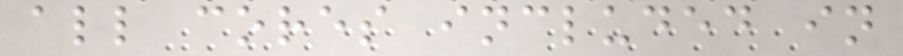all cores included in
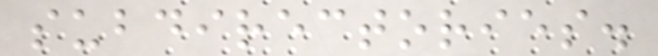subdirectories.
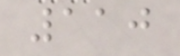110
